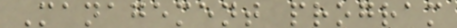Management program
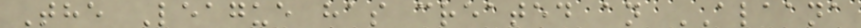The League has created an ALAANA
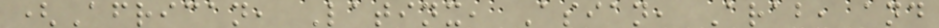(African, Latinx, Asian, Arab, and
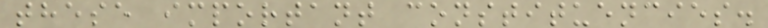these important constituencies.
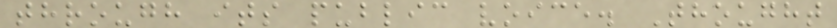through its public voice. Thought
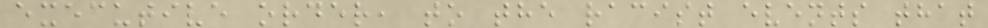executive order, to the racist events that
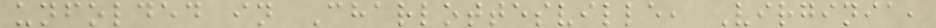unfolded in Charlottesville, Virginia,
